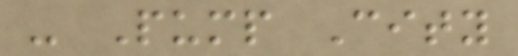- Pump City
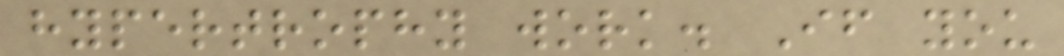hypertrophy work. If you
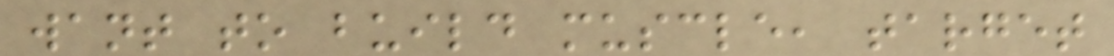want to build muscle, target
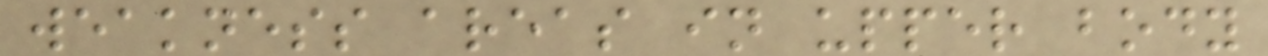weakness areas in upper body
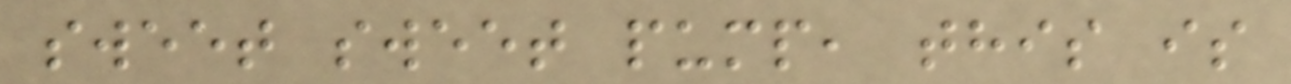sweet sweet pump, this is
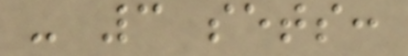- 3 sets:
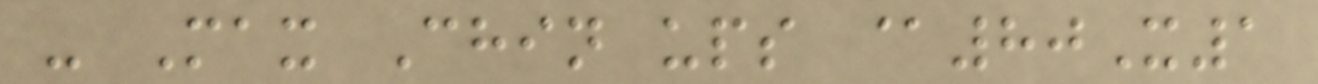- Max Chin ups @80X1
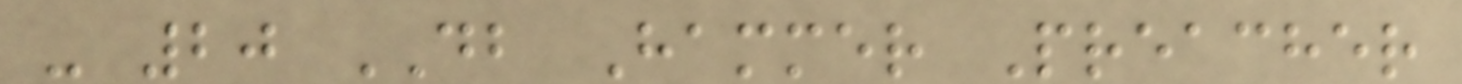- 20 DB Hammer Preacher
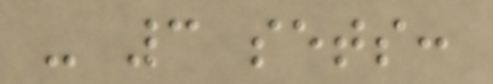- 3 sets:
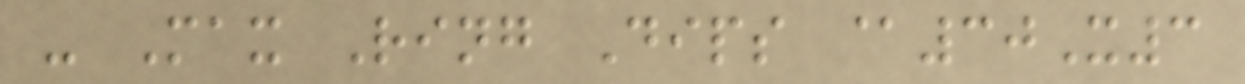- Max Ring Dips @30X3
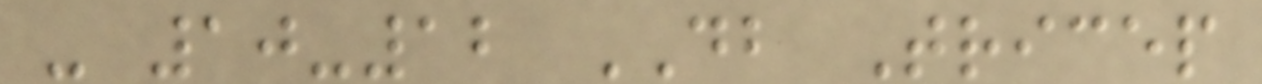- 10-12 DB Tricep
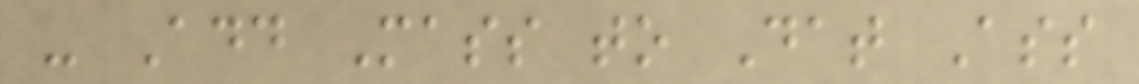- Add Mass to Dat Ass
